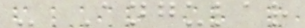- Angular
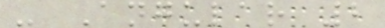- Angular 2
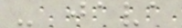- java
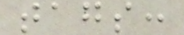tags:
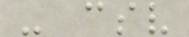- csv
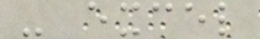- excel
